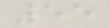55
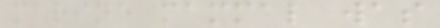marine mammal was
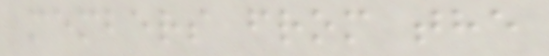members from the
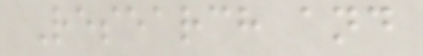Research and
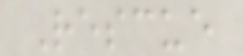Rescue
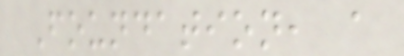Foundation, a
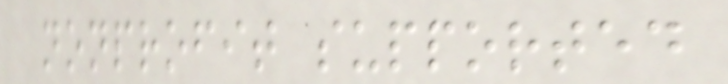nonprofit supported
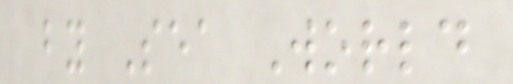by Sea World
